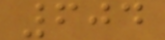604
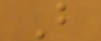B
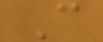C
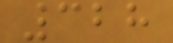328
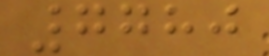7780
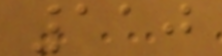110
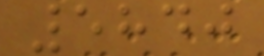5840
